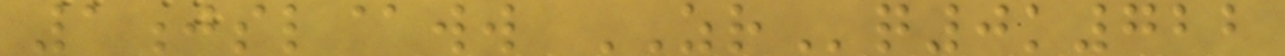1jsl@ww ZRq0k722
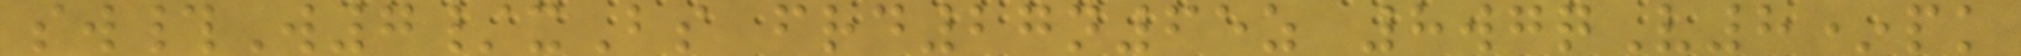sw#W7/xBs frd27n65z 8wgqV8*pk
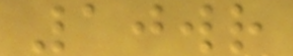10wr
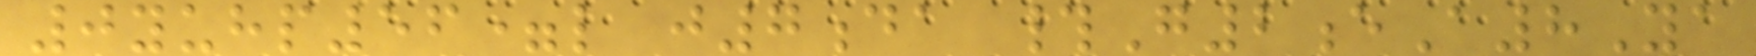0yuhp56=l j7da #G2eA8Ya
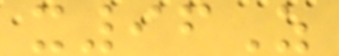x96Z
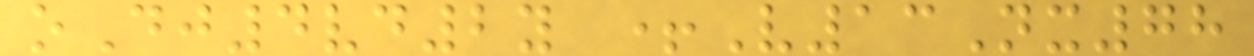oDj4vd2y +V13Nx78
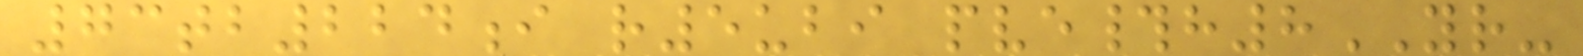73tb224i r5ubi pve#h8YR-
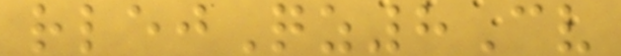rlejQz8Cv
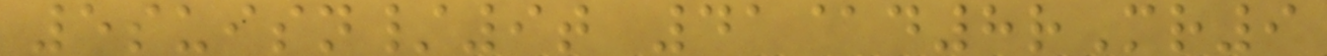5suisn/9t 41@d8rMr9
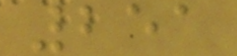251
